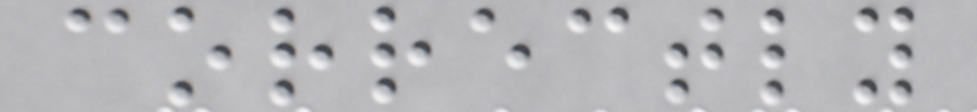correctly
